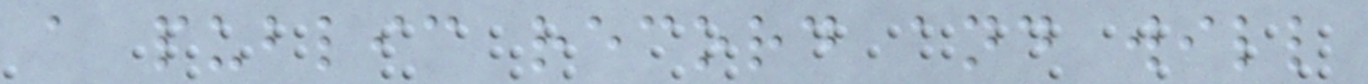a public record and will
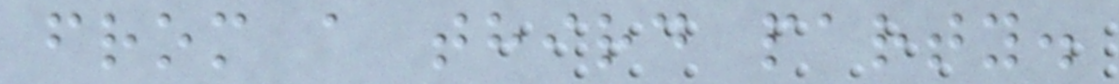from a third party.
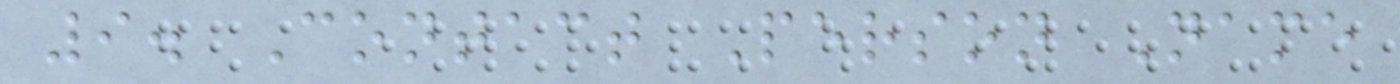9. Contact Person Name
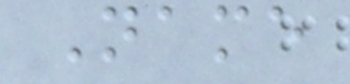Name
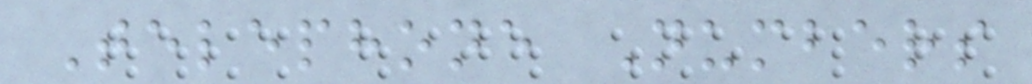Telephone Numbers
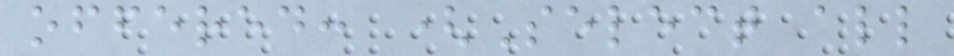offered: (Select all
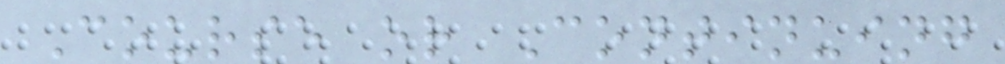Course or Continuing
